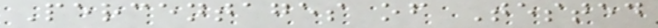Percentages of Tested
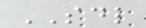SDL
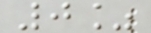0%
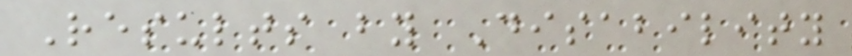Results by Disability
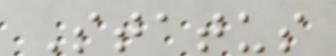Status
